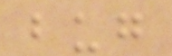bug
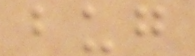bug
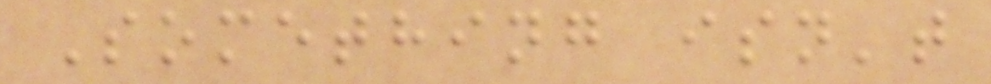Something isn't
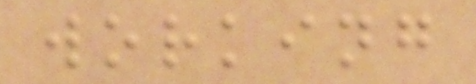working
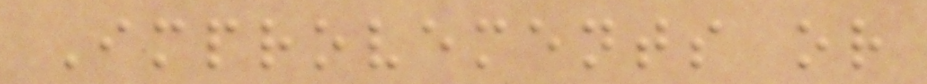Improvements or
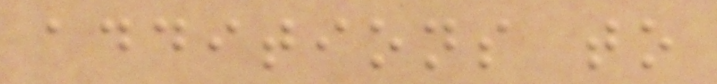additions to
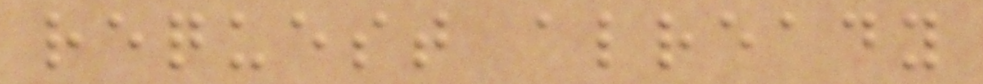request already
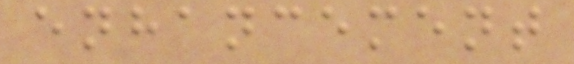enhancement
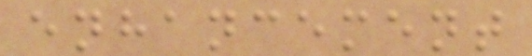enhancement
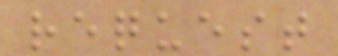request
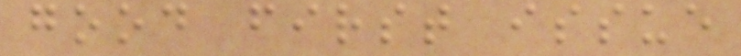good first issue
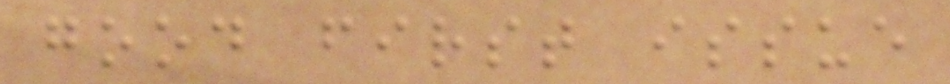good first issue
